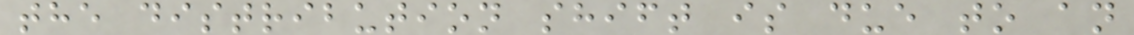the distribution shift is due to an
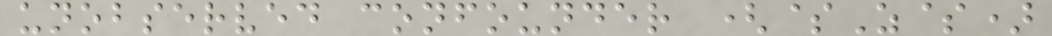unobserved confounder ($Z$)
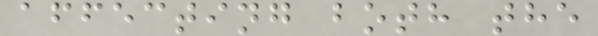affecting both the
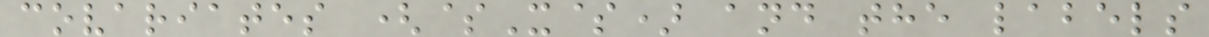covariates ($X$) and the labels
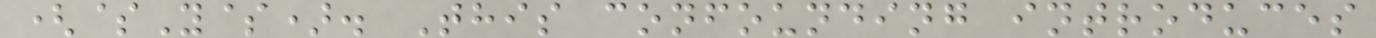($Y$). This confounding introduces
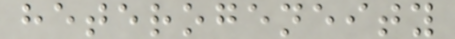heterogeneity
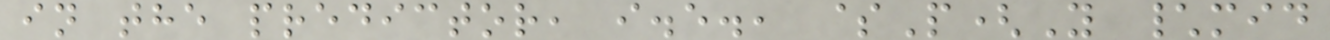in the predictor, i.e., $P(Y \mid
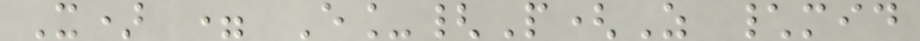X) = E_{P(Z \mid
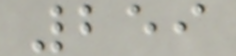259
